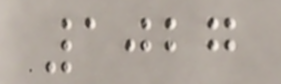1027
